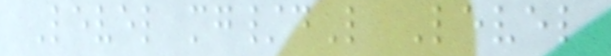Level mg/dL Level
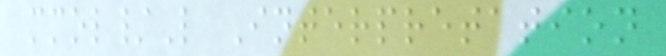mmol/L Interpretation
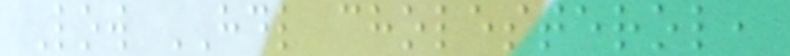Low HDL cholesterol,
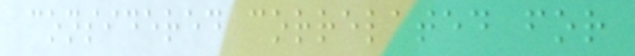considered correlated for
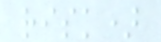risk)
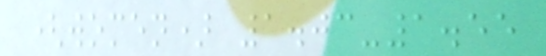(women) 1.03-1.55
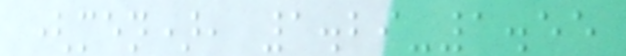(men), 1.29-1.55
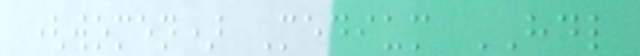(women) Medium HDL
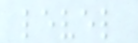level
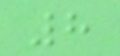8
